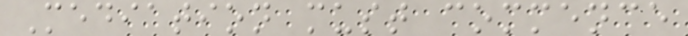Mediation must commence
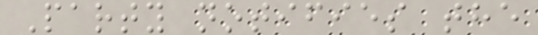Party notifies the
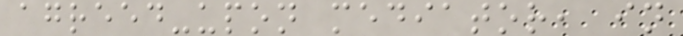agreed-upon mediator, in
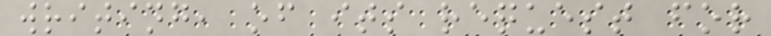writing, of its request for
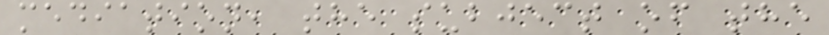mediation, the subject of the
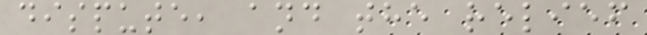dispute, and the relief
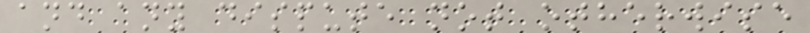and any dispute not otherwise
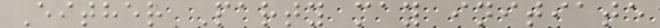Either Party may initiate
